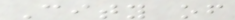City of
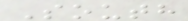South
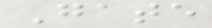Gate
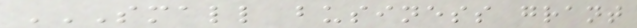SMALL BUSINESS GRANT
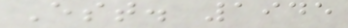Est. 1945
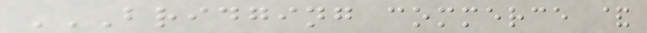BRIDGING COMMERCE &
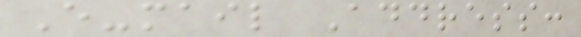E-mail Address:
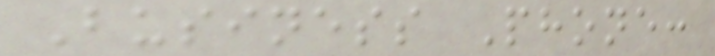Business Phone:
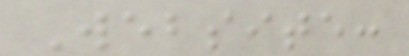Website:
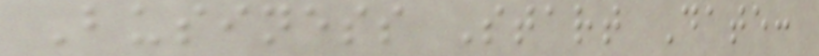Business Start Date:
